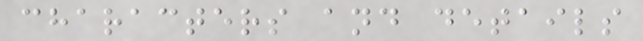characters and details
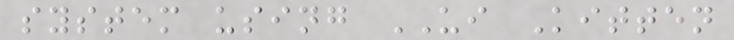system using UI Kitten
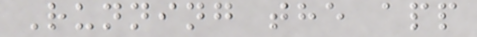Running the app
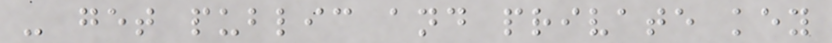- get public and private key
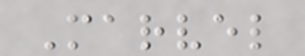Marvel
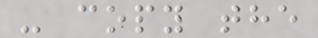- copy the
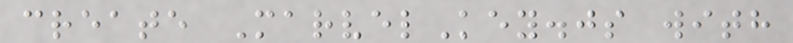create MarvelKey.js with
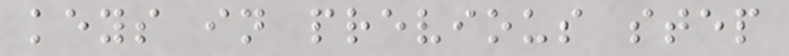keys in previous step
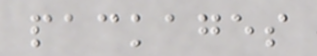packages
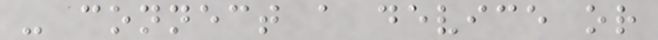- connect a device or
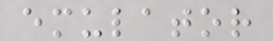emulator
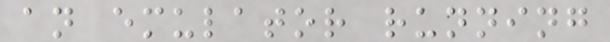an emulator running
